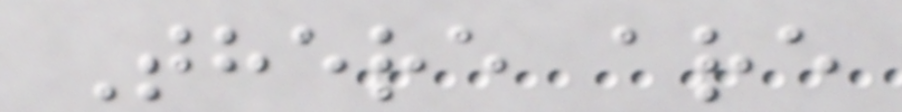There are
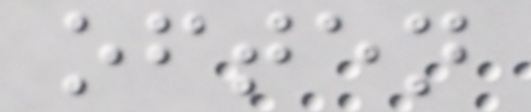often
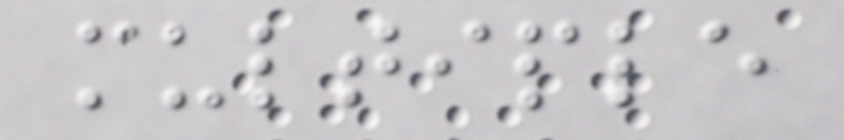multiple
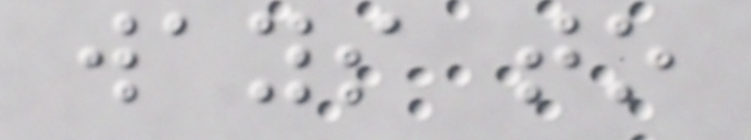ways to
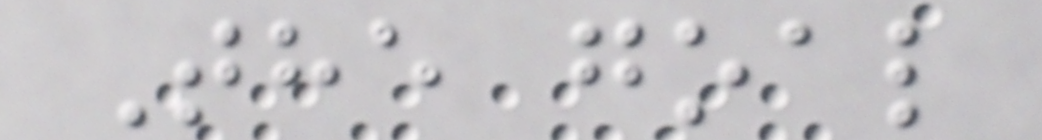The goal
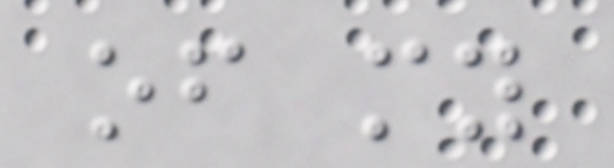of my
